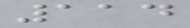114
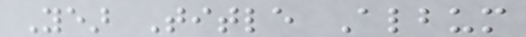Year Title Album
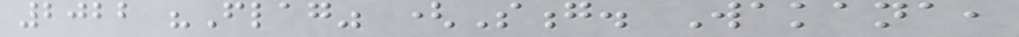2022 "Flag" (Song. Wakana,
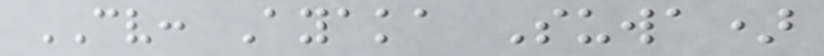CV: Ayaka Suwa)
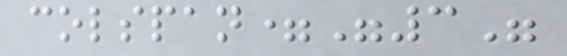colspan="3"
